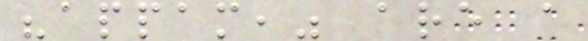"appam," are a
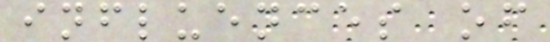influences of
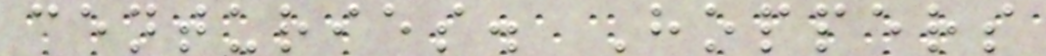centuries. Hoppers
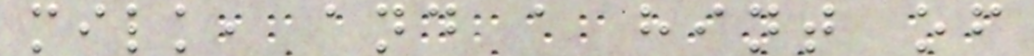milk, and a hint of
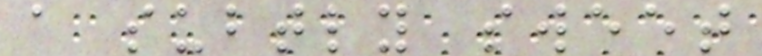a subtly sweet
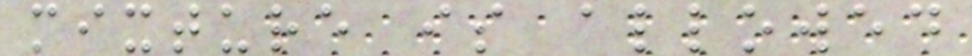mixture is allowed
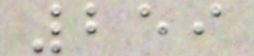259
